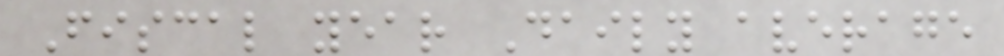Fiscal year Daily average
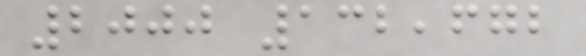2000 132,672
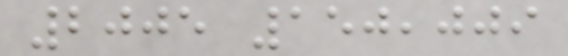2005 150,009
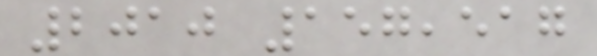2010 157,517
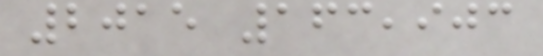2015 163,903
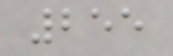255
